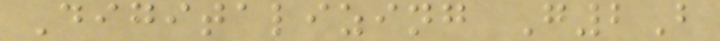Digitalizing G2B
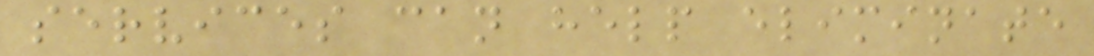services can help eliminate
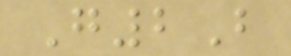G2B
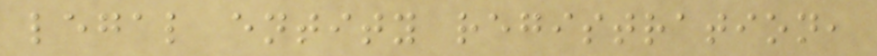legal entity registration,
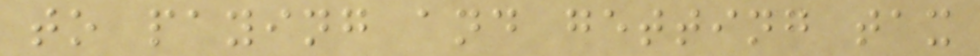to paying and getting tax
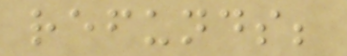refunds;
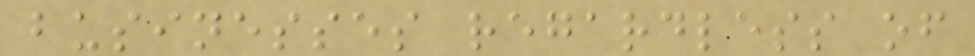businesses regardless of
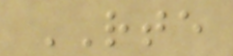RTE
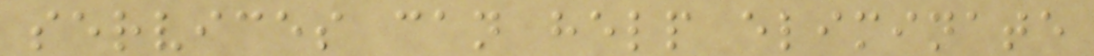services can help eliminate
